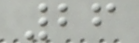26
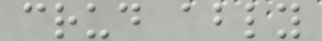crud ably
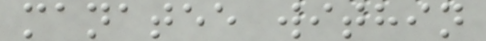manatee within
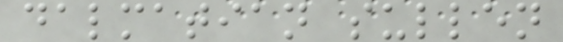dalmatian sullen
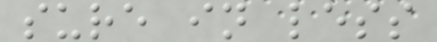sure in less
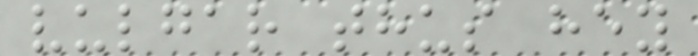vulgar thus hey
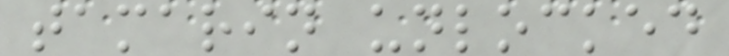tamarin unlocked
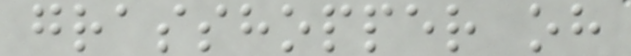grasshopper oh
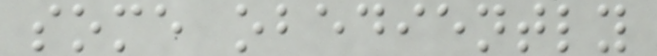some obediently
